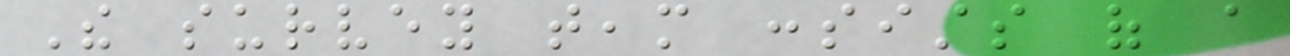The survey team consists of a
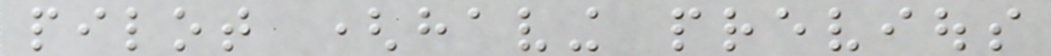pilot (having previous
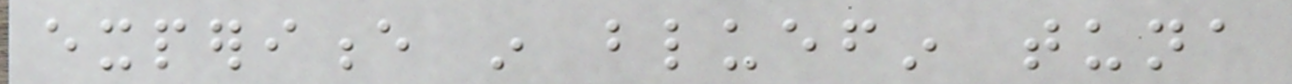experience in bluefin tuna
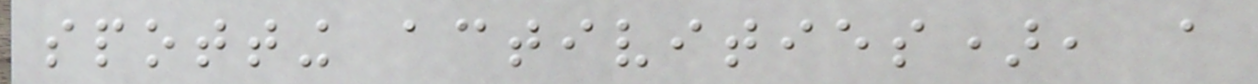spotting activities), a
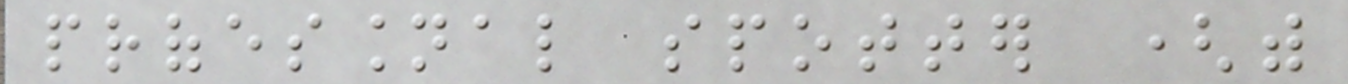professional spotter (with
